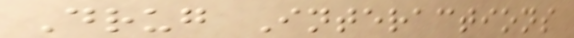Drug Interactions
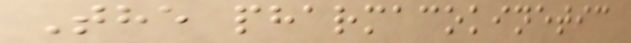The pharmacokinetic
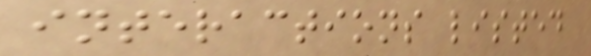interactions listed
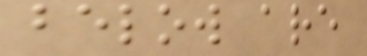below are
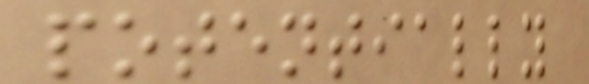potentially
